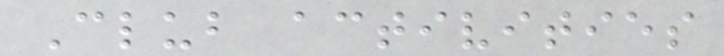Club activities
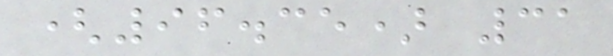(96.35) 31
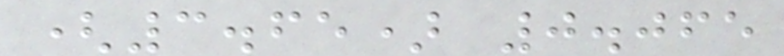(3.65) 0.065
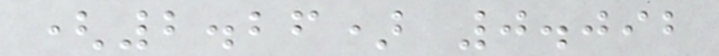(2.26) 0.092
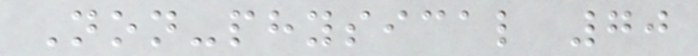Non-physical 70
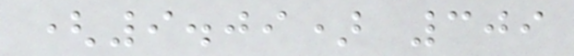(9.09) 309
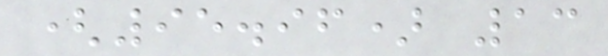(95.96) 13
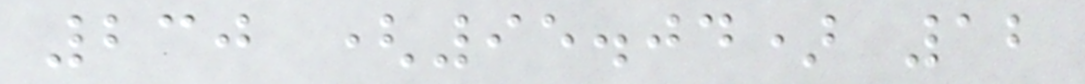230 (95.04) 12
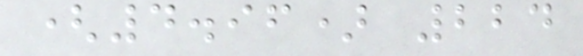(4.96) 224
